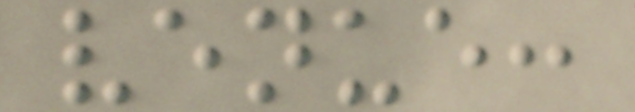venue:
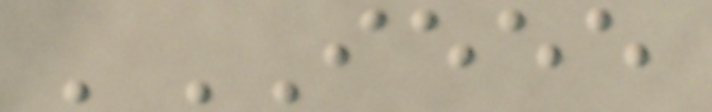'IEEE
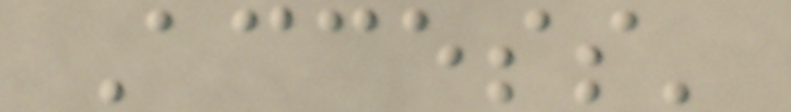Access'
